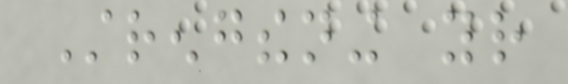Strengthening your
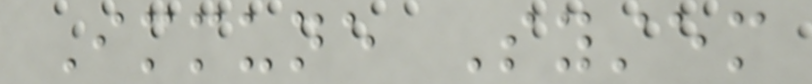Immune System
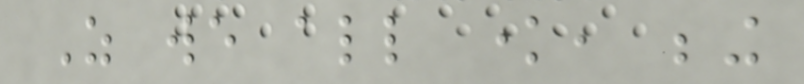As we all know, being
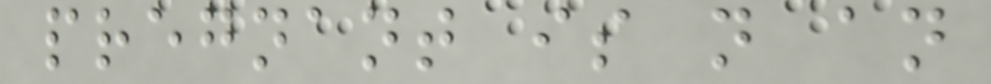pregnant is not an
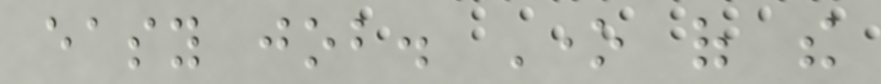easy job. One of the
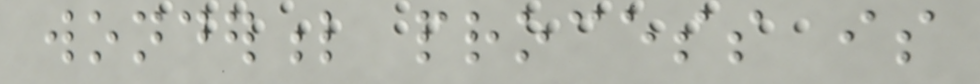wonderful process is
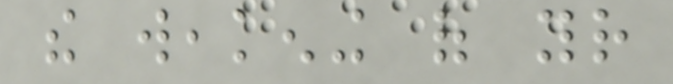the weakening of your
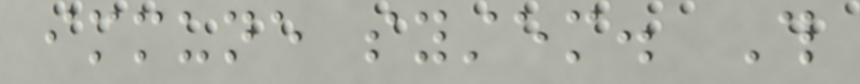immune system. This
